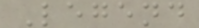Legend
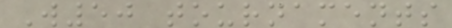W50 tournaments
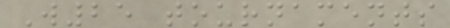W25 tournaments
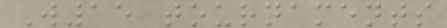W15 tournaments
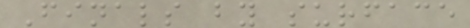Finals by surface
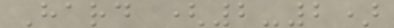Hard (2-2)
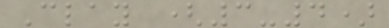Clay (3-4)
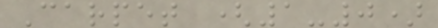Carpet (1-0)
